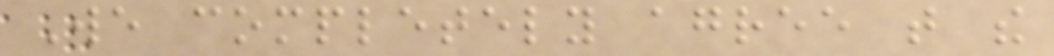We completely agree that the
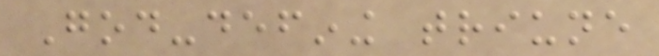God-defining triune
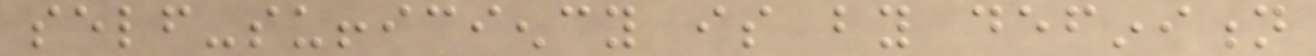self-sufficiency is by definition
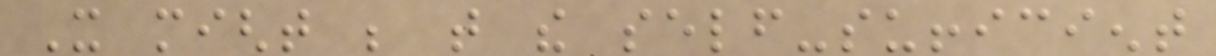It might be that the self-sufficient
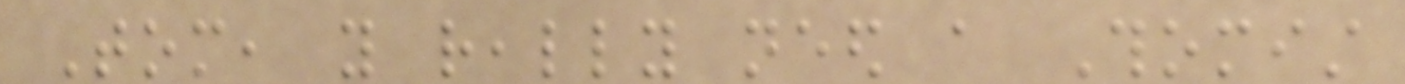Tom, you really need a Thomist
